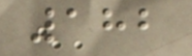182
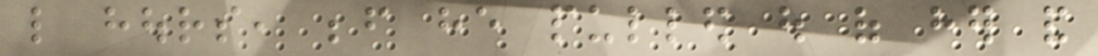like hours, before he pulled out of her and
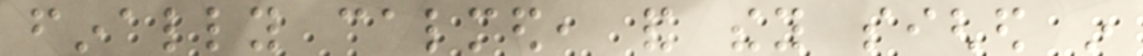finally calmed, and they sighed in
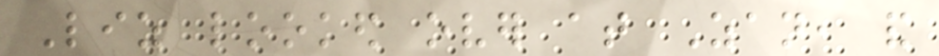Liz looked over at Zan, and
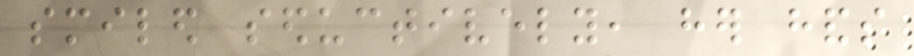smiled seductively, her hands
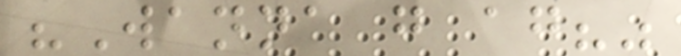"Wanna go again?"
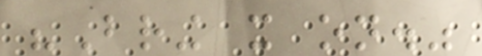"Bring it on."
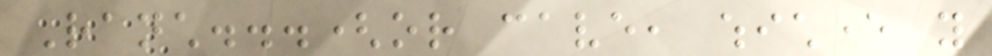Ranch...(or cave, whichever you
